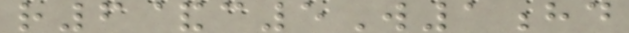r6&c5W1hd
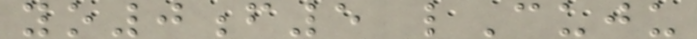yo0f5 lCuju
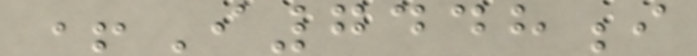+I7448i
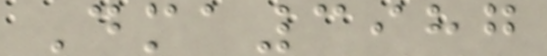Dma3987
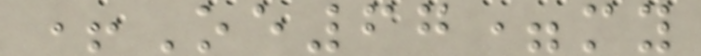+Oe67=my
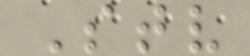Stv
